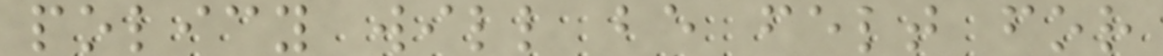policy will be felt for
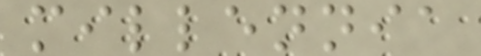millennia
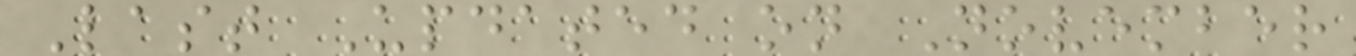Last Updated on November
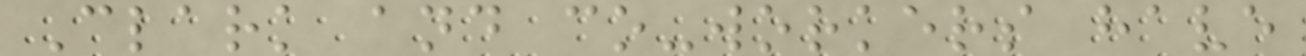Clark and co-workers have
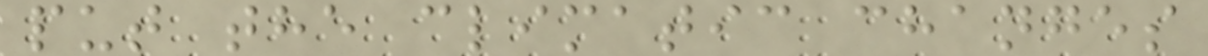put the climatic changes
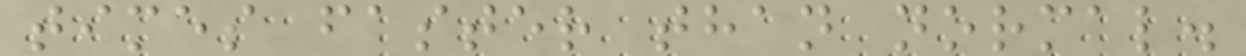times faster than normal.
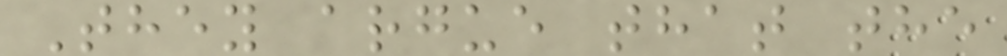They argue that the
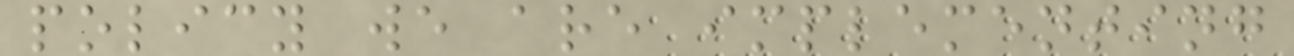policy we are implementing
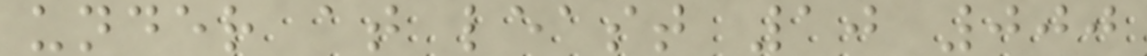under at least 10 000
